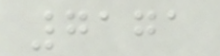7171
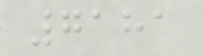7181
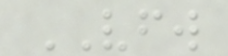VFW
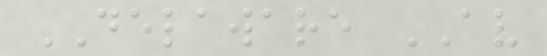DELAWARE AV
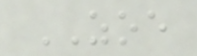ZOE
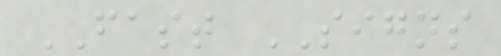FAST SIGNS
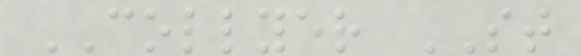COLLYER ST
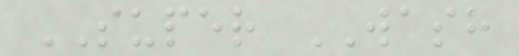SUPER WASH
